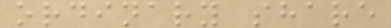ordinary share
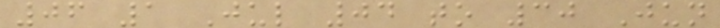06 1 Jul 04 to 30 Jun
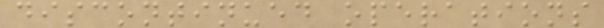discontinued operations
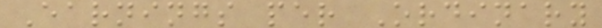Earnings per Ordinary
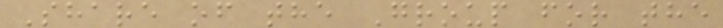Share of the Group for the
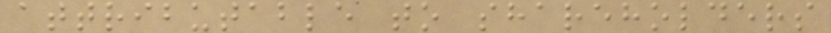attributable to shareholders
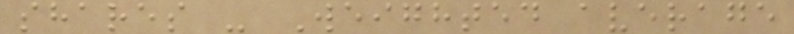shares - Weighted average
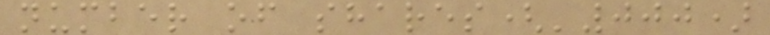number of shares('000)
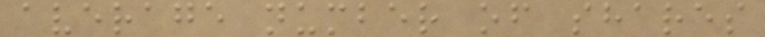average number of shares
